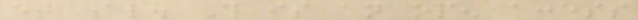et al. This is an open access
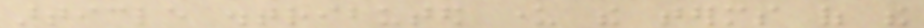article distributed under the terms of the
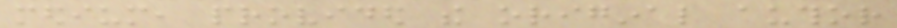medium, provided the original author
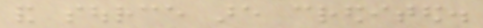and source are credited.
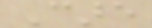Care
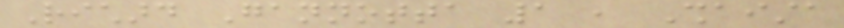Richard Gannotta 1 , Shaista
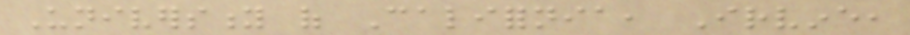University of California, Irvine,
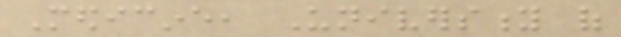Medicine, University of
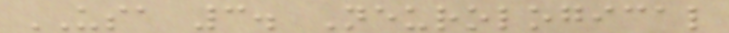USA 3. Neurological
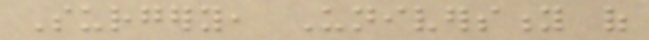Surgery, University of
